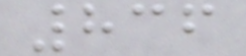836
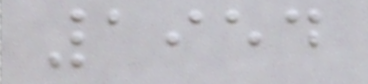1954
